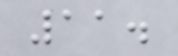11.
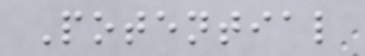Potential
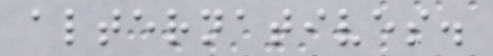alternatives.
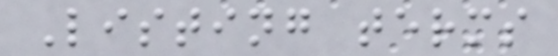Listing terms
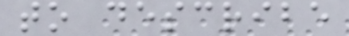to describe
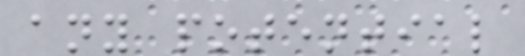any potential
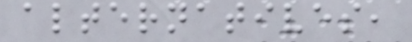alternatives,
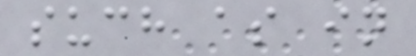such as in
